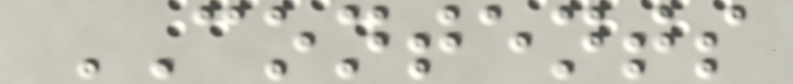CONTENTS
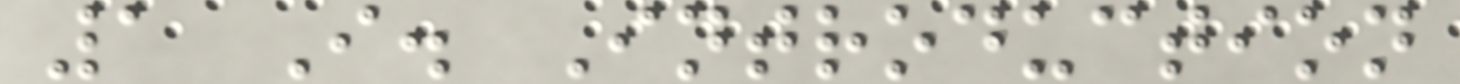1 I. Introduction
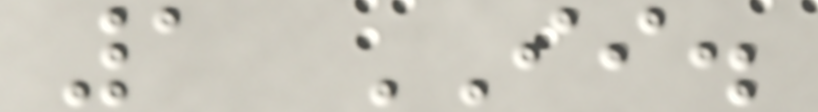1 II.
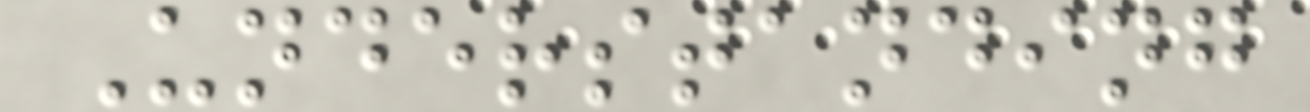Understanding
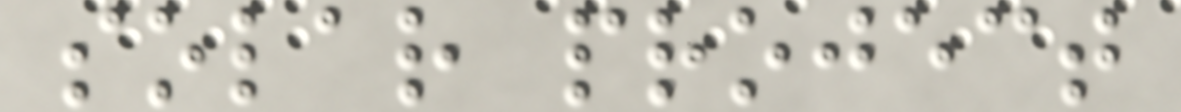solar project
